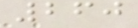260
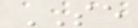SE
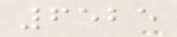6525
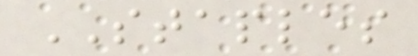STAPLES
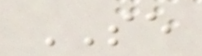SE
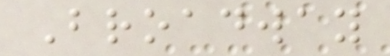Broadway
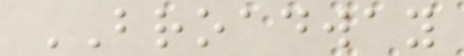BROADWAY
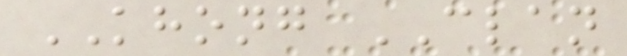KHONG CLAN
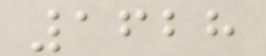1628
